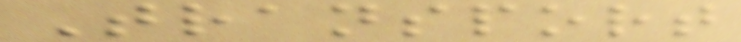Transport
